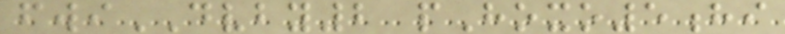fwiDVBY2 pHoxo5hi
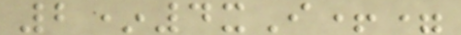2*4xI+=
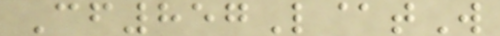Cf857L@tW
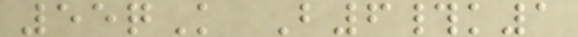55qK B6#k1
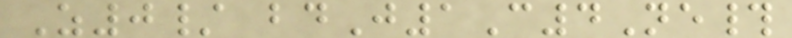Z0/ bdJ1C4Ne#
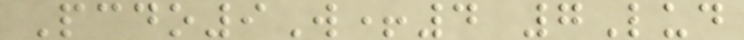Pcdo9W+4 7Lud
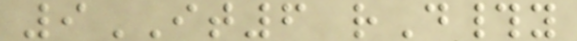9IT6 rD#y
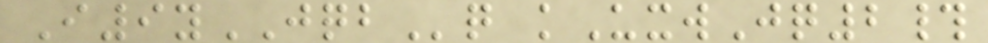I9yJQBq kUxwJq2#
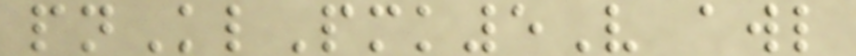pnKlPmk5V awl
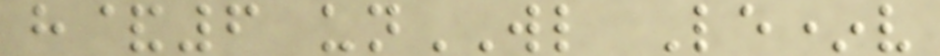h&6 unWL Le*v
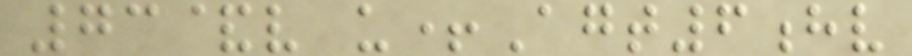73&v u+Agt6hv
